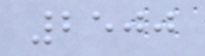2500
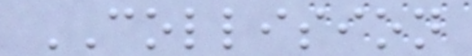COLLISION
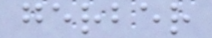gerber
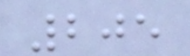205
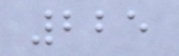225
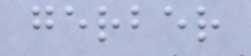gerber
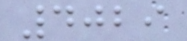4029
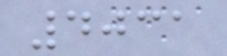4031
